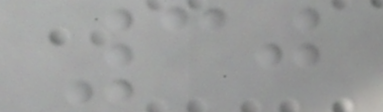30
